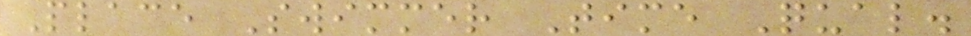Place Swimmer Time Qual.
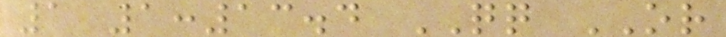1 1:13.4 QQ OR
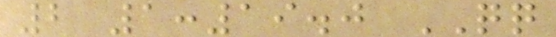2 1:19.0 QQ
